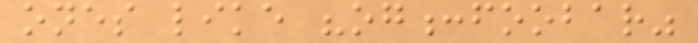ones like "og:foobar"
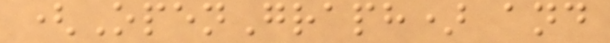(OpenGraph) and
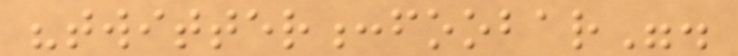"twitter:foobar".
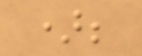);
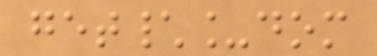get\_dom
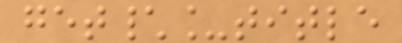get\_title
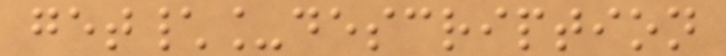get\_description
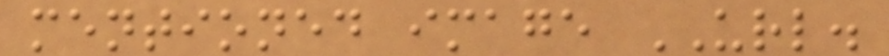mentioned image URL.
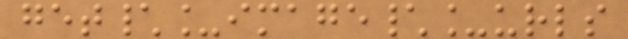get\_image\_urls
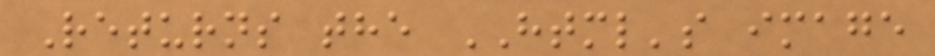Returns the HTML's image
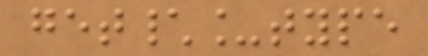get\_type
